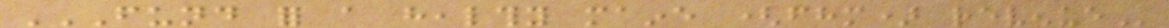FUND FOR A HEALTHY MAINE (FHM) REVENUE
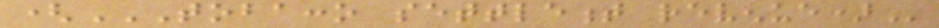(TOBACCO SETTLEMENT REVENUE)
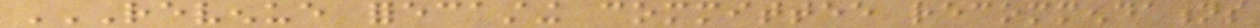REVENUE FORECASTING COMMITTEE RECOMMENDATIONS
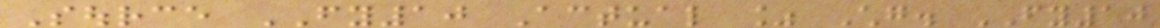Source FY10 Actual % Chg. FY10
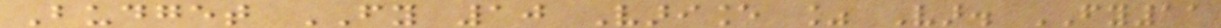Budget FY 10 Variance % Var. FY11
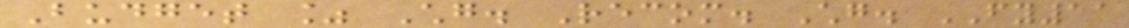Budget % Chg. Recom. Chg. FY11
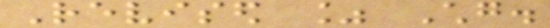Revised % Chg.
